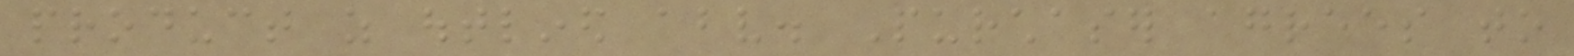product as outlined above. Purchaser agrees to
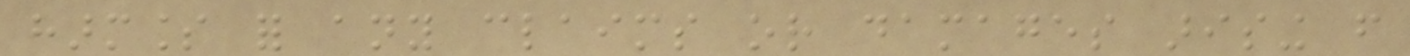harmless for any claims or damages arising from
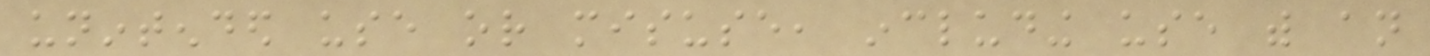unintended use or misuse, including use with an
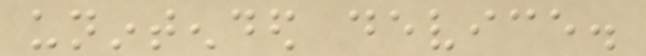unintended device.
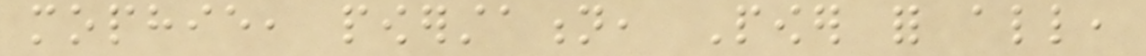mophie, powerstation, Power for all,
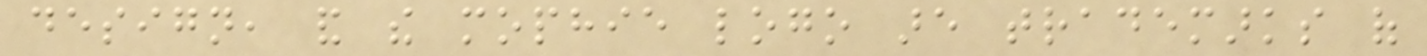design, and the mophie logo are trademarks of
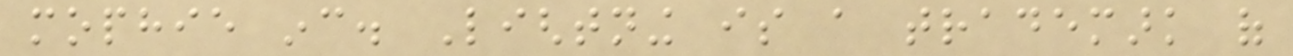mophie inc. Lightning is a trademark of
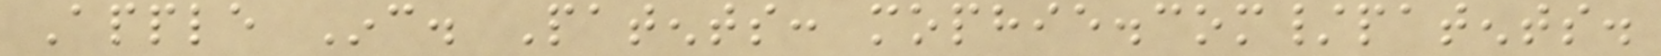Apple Inc. Patents: mophie.com/patents.
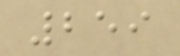259
